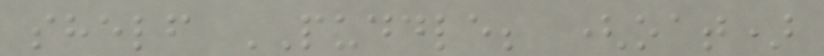shelf PUDDLE; (oat)
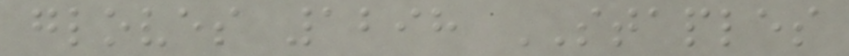gloves 1298 STAPLES
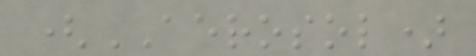(AEROSOL)
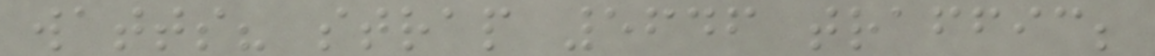watts? strap 5646 traffic;
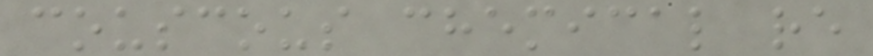couscous chemical re
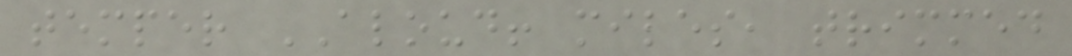temper ALOUD! miles, trimmed
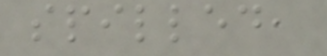spilled,
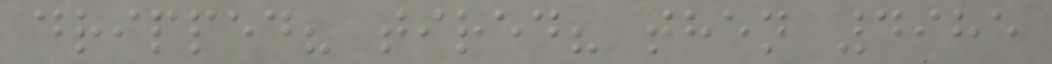dripped? tired? then 4985
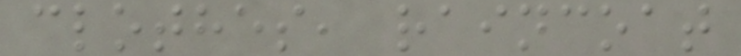clothes, raincoat
